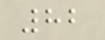82
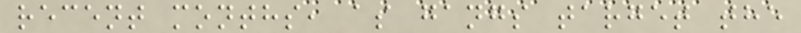recent months, as gangs target the
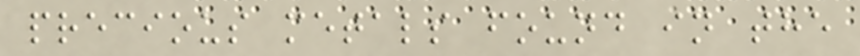precious metals found in the
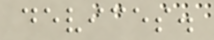devices.
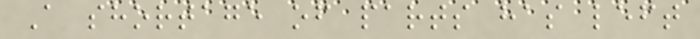A shortage of parts has left
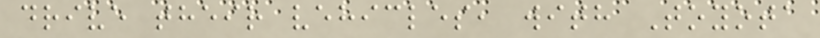drive their vehicles, with Toyota
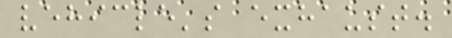vehicle's exhaust.
